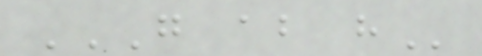G AB H
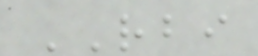RBI
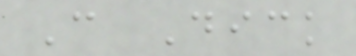C Dick
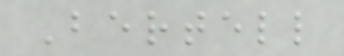Bertell
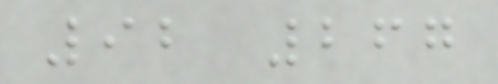92 267
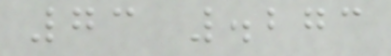73 .273
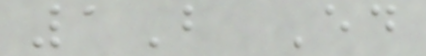1B Ed
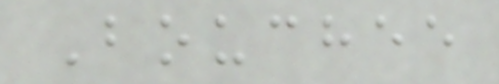Bouchee
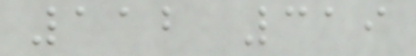112 319
